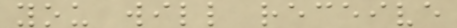you will receive
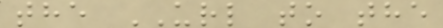the URL to the
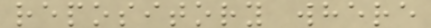repository where
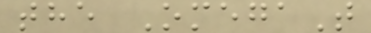the OmegaT
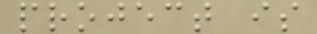project is
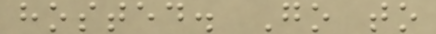hosted. Go to
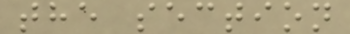the section
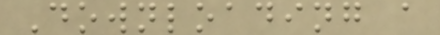Downloading a
